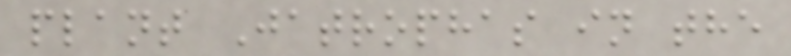plant Jatrophas in the
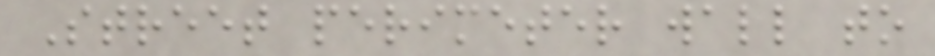Street perimeter wall to
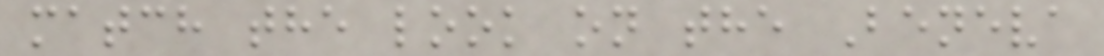match the look on the Beneva
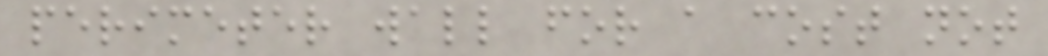perimeter wall for a cost not
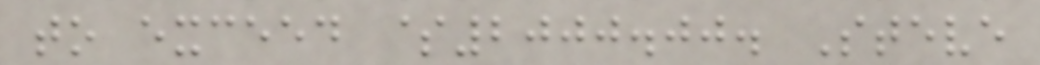to exceed $2000.00. Steve
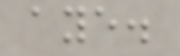aye.
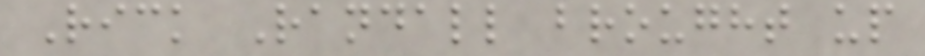Rick Randall brought up
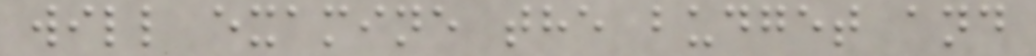will examine the budget and
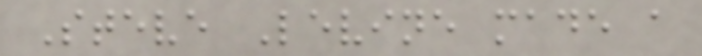Steve Levine made a
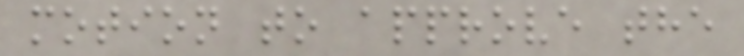motion to approve the
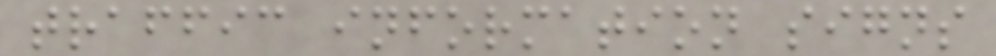traffic information signs
